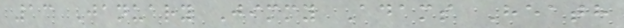13 January Jimmy Adams Heath
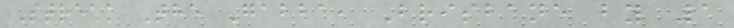Streak The Gabba, Brisbane by 1
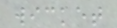wicket
